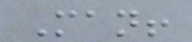Man!
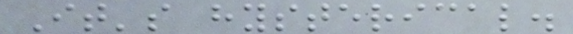It's hysterical.
